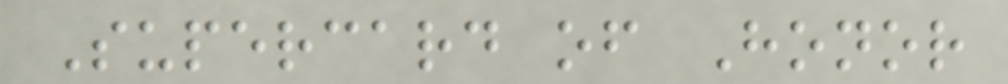Supercard of Honor
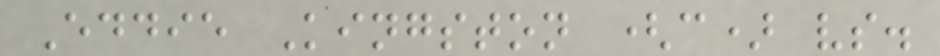Eddie Kingston (c) vs.
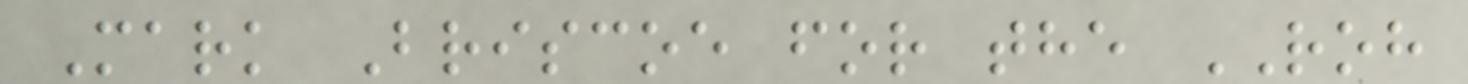Mark Briscoe for the ROH
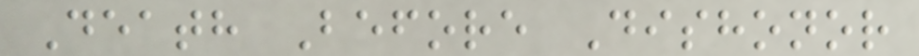Death Before Dishonor
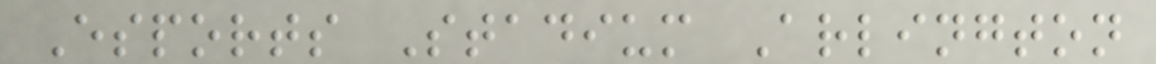Esports Stadium Arlington
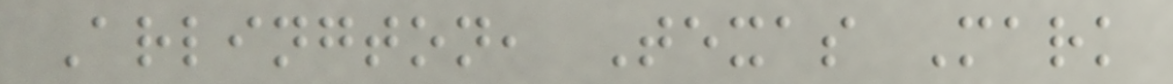Arlington, Texas Mark
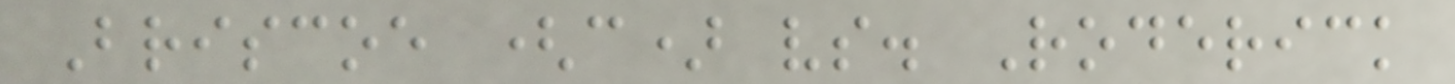Briscoe (c) vs. Roderick
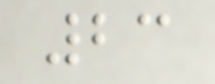23
